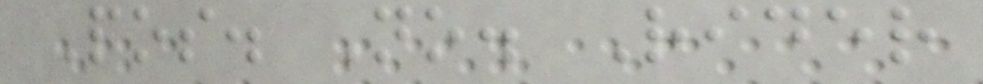Pos. No. Rider
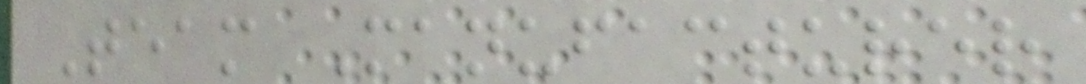Team Manufacturer
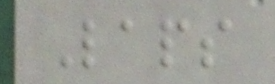Laps
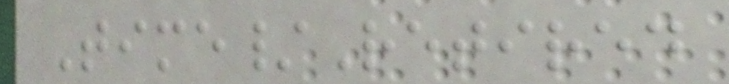Time/Retired
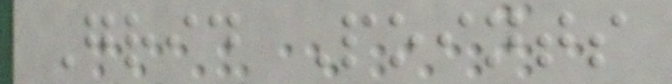Grid Points
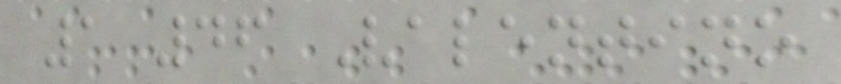1 46 Valentino
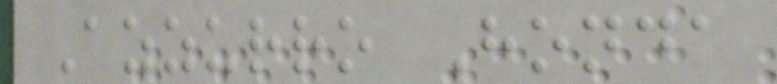Azzurro Honda
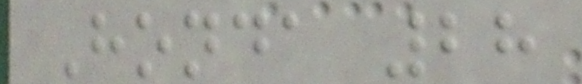Honda 28
